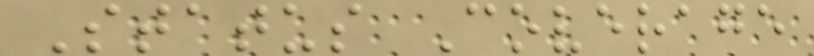Status Coverage
